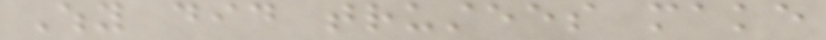Why did trustees make
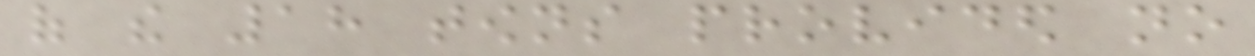of the 18 towns provided no
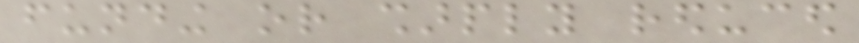funding or sharply reduced
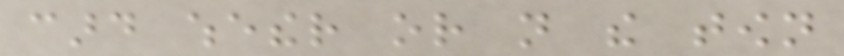card whether or not the town
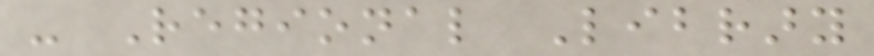- Regional Library
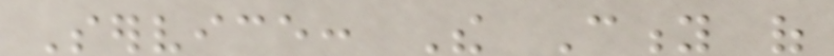Service: The City of
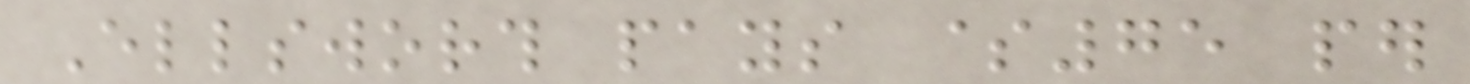Ellsworth pays $75 per
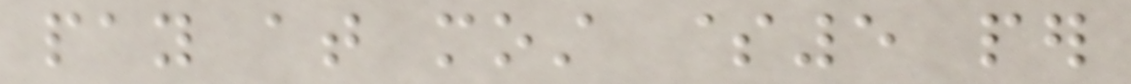pay at most $5 per
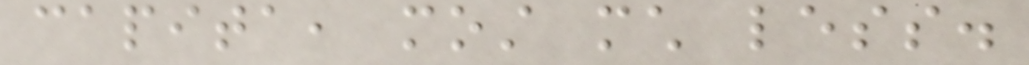capita, most much less.
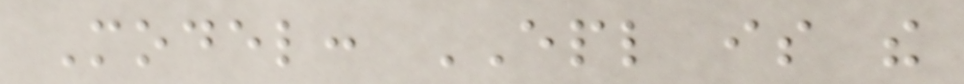Model: EPL is the
